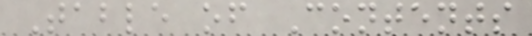Table of Contents
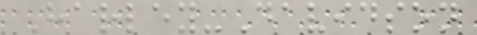Harley-Davidson
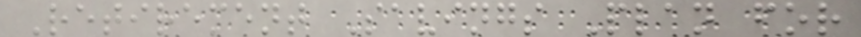Retirement Savings Plan for
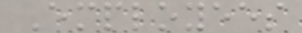Employees
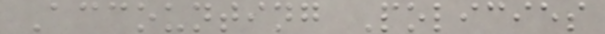Accounting Policies
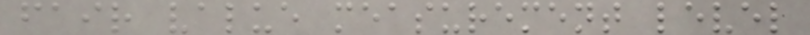fair value measurement level
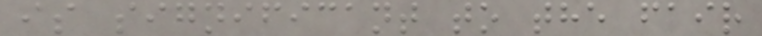is significant to the fair
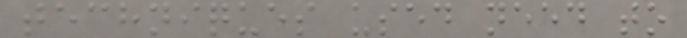techniques used need to
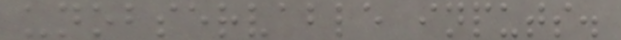unobservable inputs.
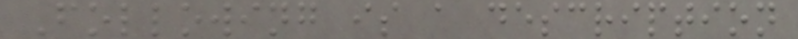Following is a description
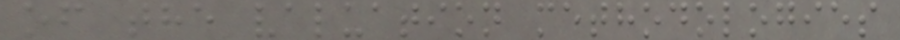of the valuation methodologies
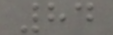84
